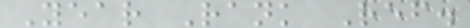Year Rank Ref.
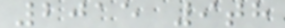2015 9th
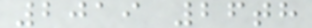2019 26th
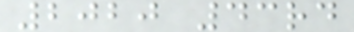2020 43rd
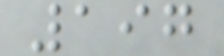197
